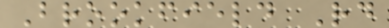Brookfield Rd
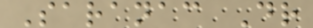Saranac Dr
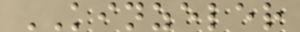KINZELER
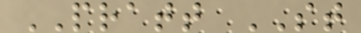PRATT ST
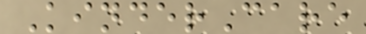KinderCare
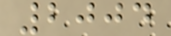2004
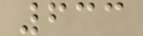633
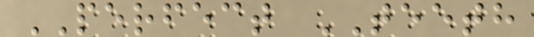PERFECT TEETH
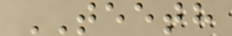TEETH
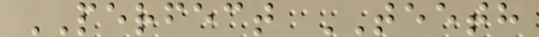PERFECT TEETH
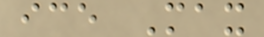ice Max
